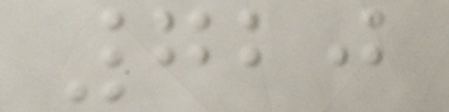720
